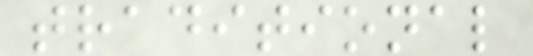traditional
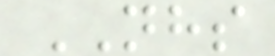NHS
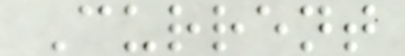Current
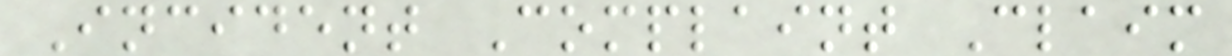Incident Complaint Claim
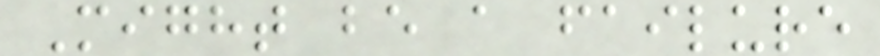Might be a failure
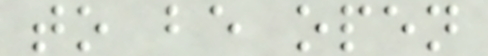to be open
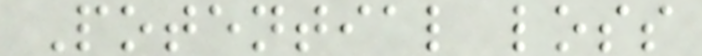Potential loss
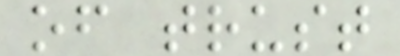of trust
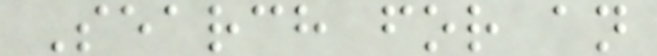Search for an
